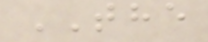THE
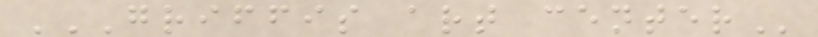GRIFFIS ART CENTER
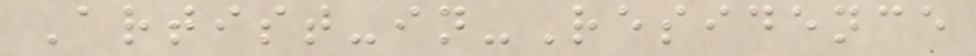Artist-in-Residence
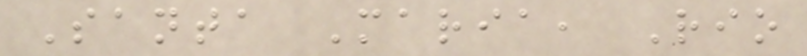Santa Maria, Rio
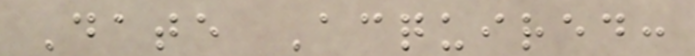Date Acquired:
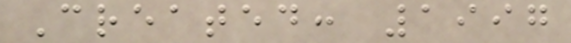Created: 1997
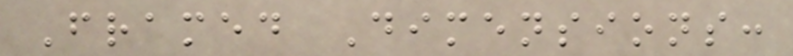Framed Dimensions:
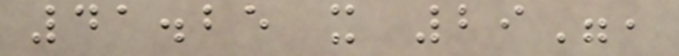41.25 x 29",
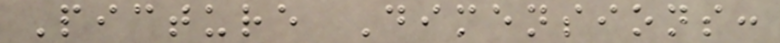Picture Dimensions:
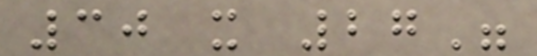30 x 27"
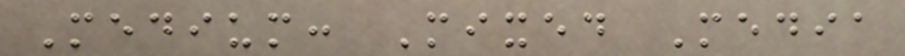Medium: Mixed Media
